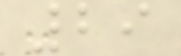29
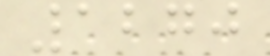1270
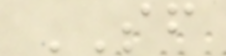SF
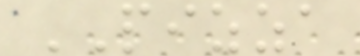PIZZA
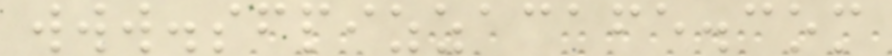www.sfpizzacafe.com
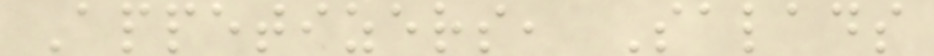Appetizers, Salads
